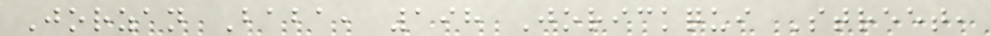Jorzan Baba, 198 Jorickqui Street,
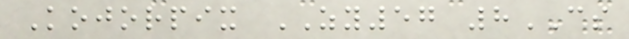Kojorpix ZY57 8CS
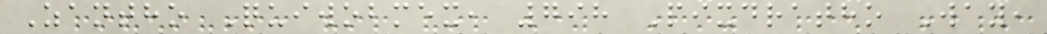Zantho Quiwobmex, 798 Pixdratho Way,
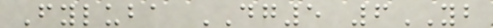Fyluba DG5 6YB
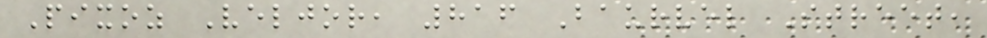Pixoz Veljor, 816 Baurvel Street,
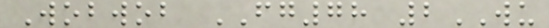Wobwob FG78 2WU
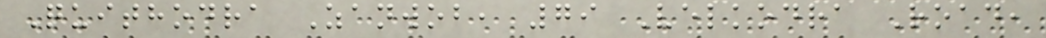Quithodra Zanwob, 79 Velkodra Road,
